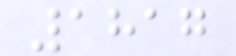1817
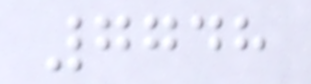7748
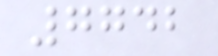7742
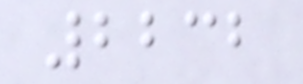2232
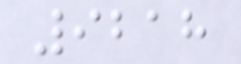9218
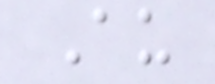Au
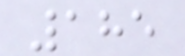185
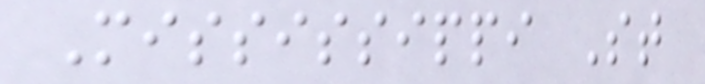Mississippi St
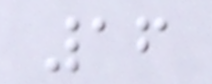16
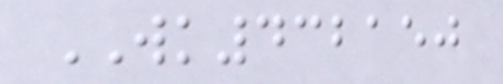WK432150
